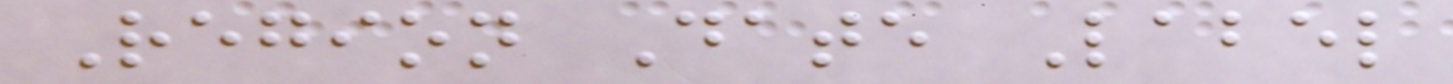Region Date Label
